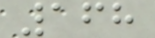168
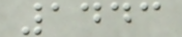1443
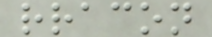rracon
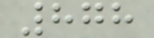878
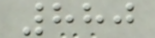880
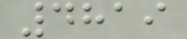4819
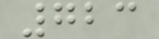723
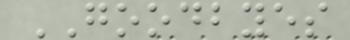GOODBYES
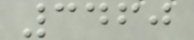3460
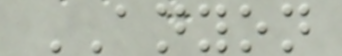ANYON
